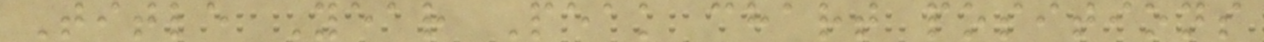Title Year Peak chart positions
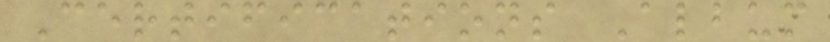Certifications Album
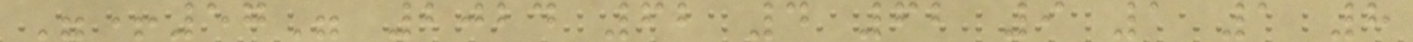"+57" 2024 62 4 62 9 1 1 8
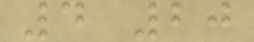4 20
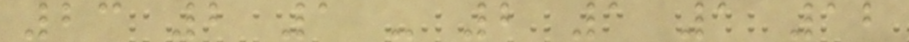23 2 1 - 2 1 1 12
